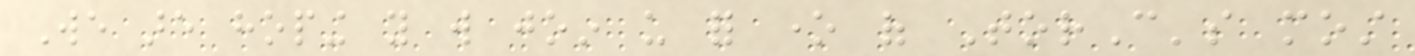We are hoping you will join us for one of TorC's most
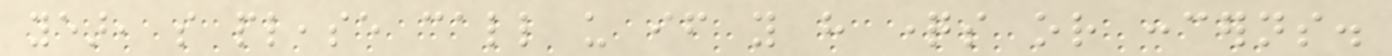year, so please call us if you have questions or concerns.
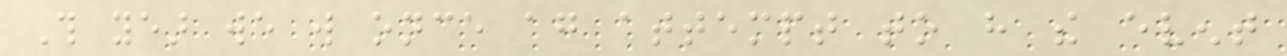This year we will once again attempt to have the event
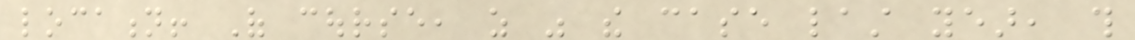location! Of course, as was the case last year, this
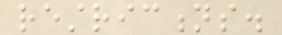restrictions.
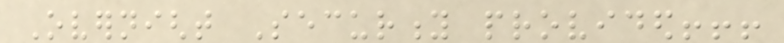Overnight Security provided!!!
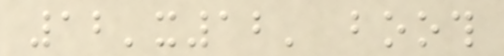12'x12' booth
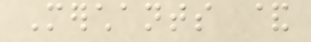Merchants &
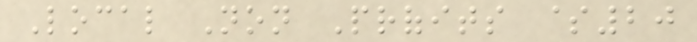Local Non Profits $20
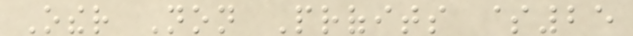Other Non Profits $25
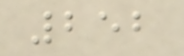252
